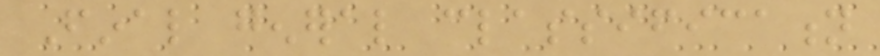Final general classification
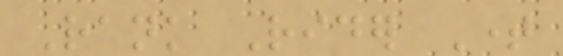Rank Rider Time
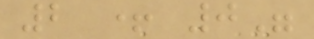2 + 0"
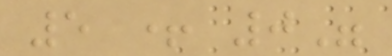5 + 0"
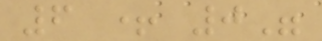6 + 0"
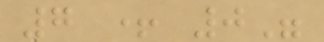7 + 0"
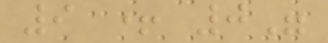9 + 0"
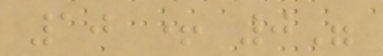10 + 0"
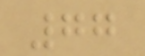77
